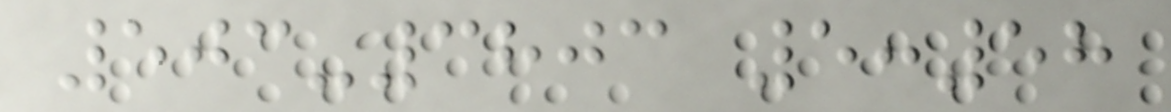503-3803 5:58
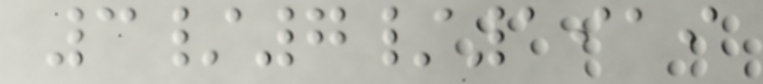3/7/1919
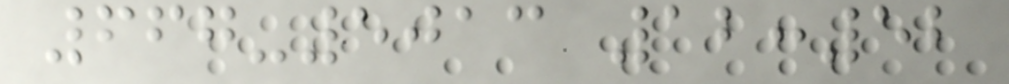667-5013 12:52
